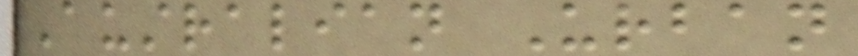Australian Urban
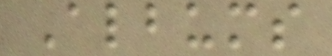Albums
